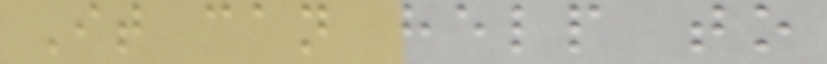It can help to
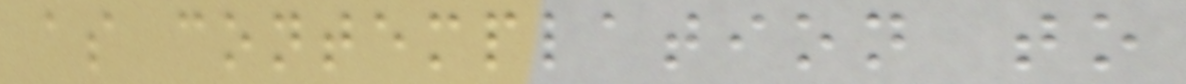as contemplation to
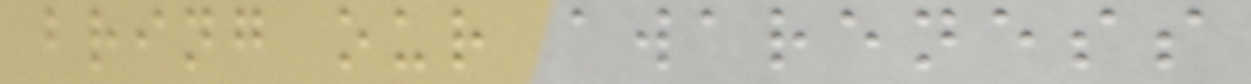bring our awareness
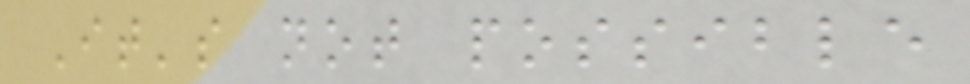It's not possible
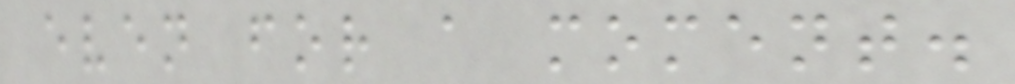even for a moment.
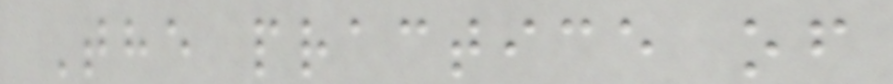The practice of
